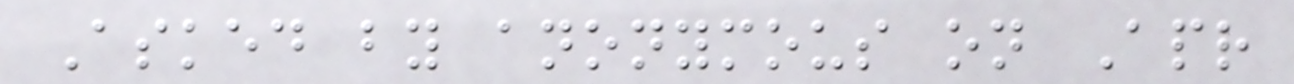Asked by anonymous on Apr
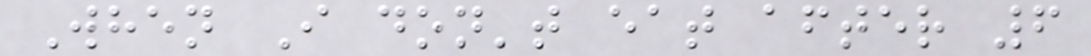When I don't eat after 6
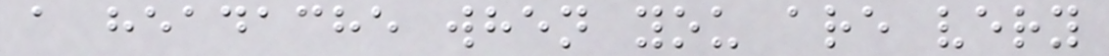a headache when you are very
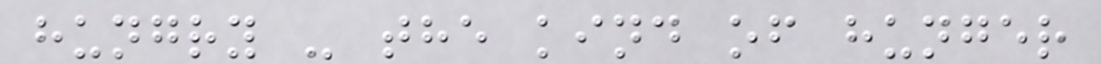hungry - the kind of hunger
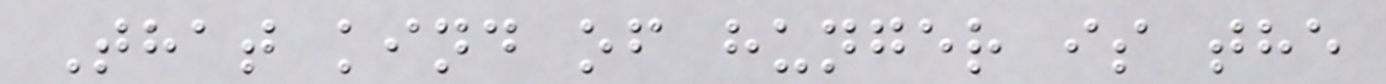That kind of hunger is the
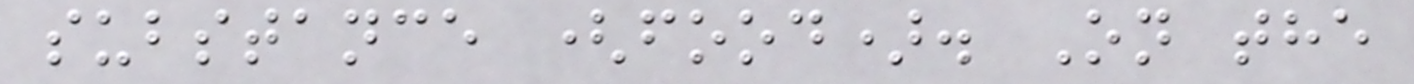substance (food). On the
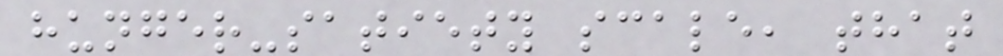hunger-satiety scale, that
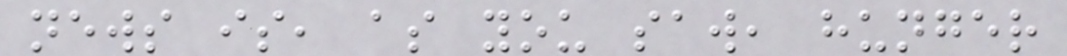news is, as you saw, hunger
